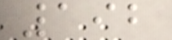192
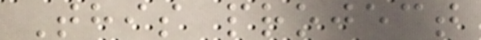This project
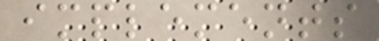implements
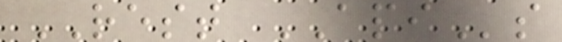REST APIs
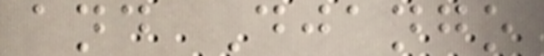and Django
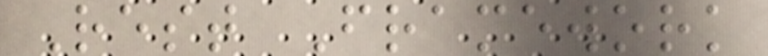Rest Framework
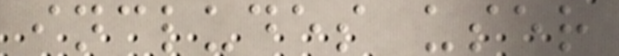includes user
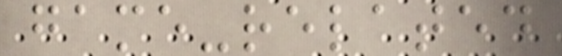game-related
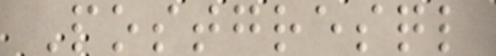Postgresql
